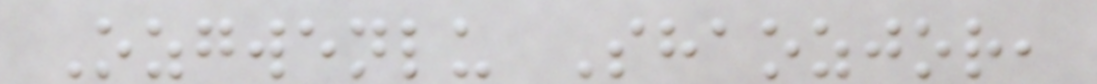Ozgwenlu Shaozjor,
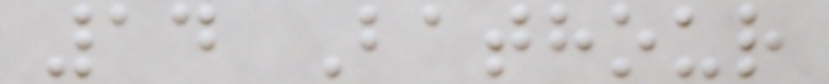14 Bathour
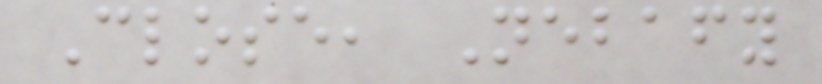Close, Nebafy
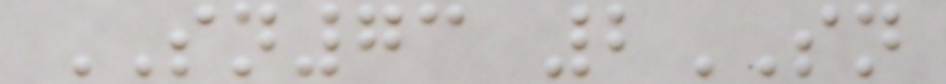SN73 2SN
